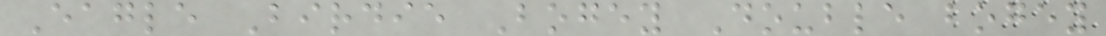Eagle Birdie Bogey Double bogey
